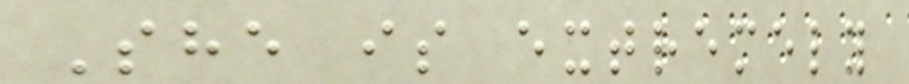She is extremely
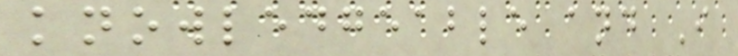knowledgeable and I
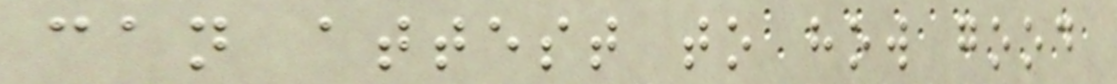can attest to how good
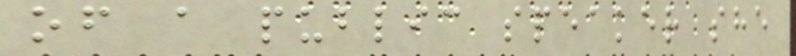of a public speaker she
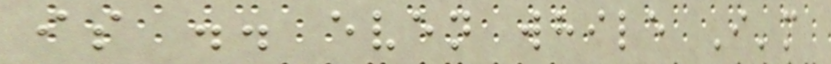is .. even while I'm
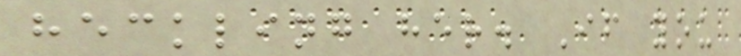heckling her. If you
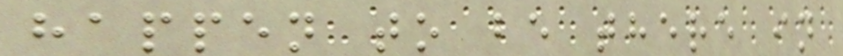happen to be there in
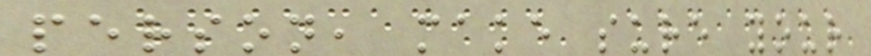person, make sure your
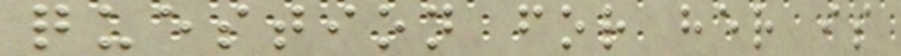question for her is
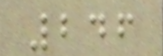246
